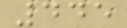445
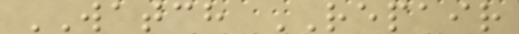WATCH REPAIR
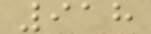918
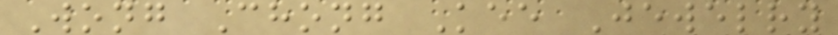Wong Chong Kee Jewelry
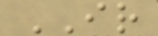IR
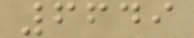6649
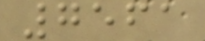7561
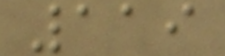119
